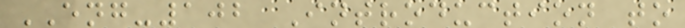ENG-102 Introduction to
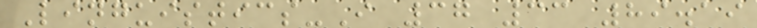Linguistics-I 37 33 89.19
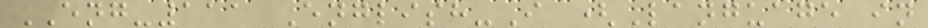ENG-111 English-I (Language in
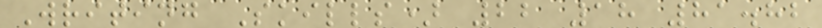Writing Skills) 22 18 81.82
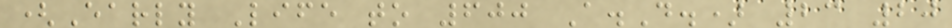(Early Life to 600 A.D.) 23 20
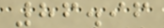86.96
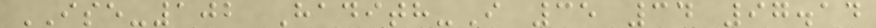ISE-102 Hadith-I 35 34 97.14
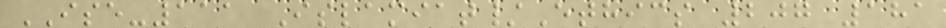ISE-111 Islamiat/Ethics 207 181
